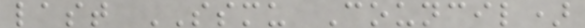last SSMU Council)
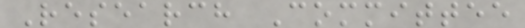Research Committee
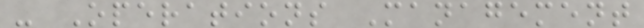- Operations Management
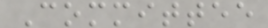Committee
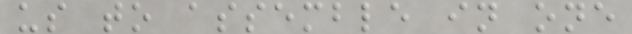us to assemble in one
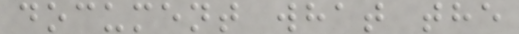document what the
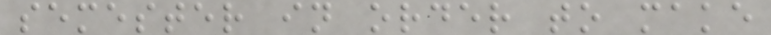semester in order to make
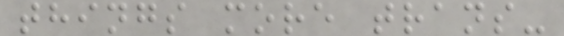things more trans-
